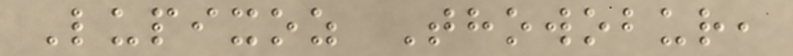Lupixoz Thowobur,
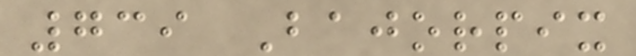739 Bajorpix
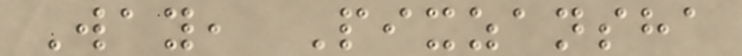Way, Pixzansha
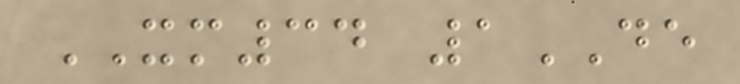XM34 1DE
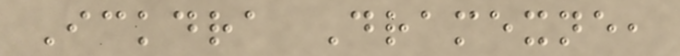Ickdra Dramexne,
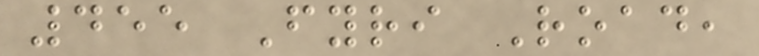455 Fyri Road,
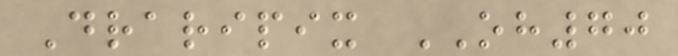Draripix OH70
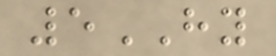5HY
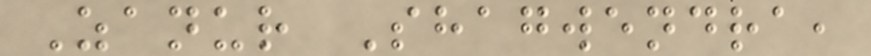Zanur Shagwendra,
